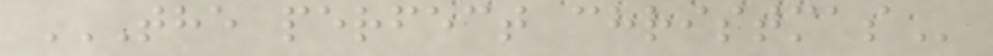THE PERFECT CHRISTMAS
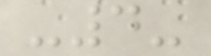-4-
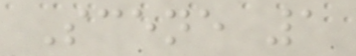Scene 1
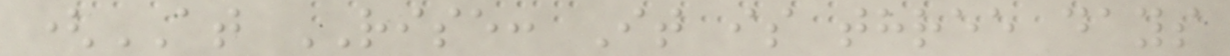(AT RISE: It is three days
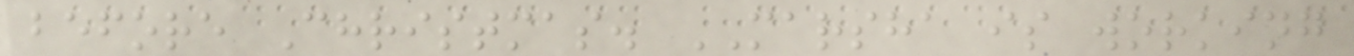before Christmas. MARSHA is working
